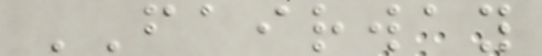FAIRWAY
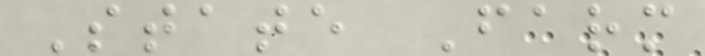State Farm
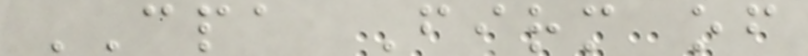CPA Firm of
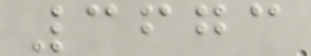3673
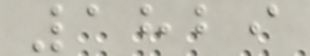1829
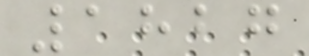1827
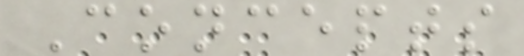Concepts
